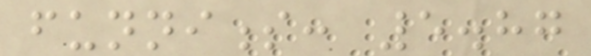funniness: 5.87
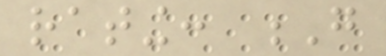rating: G
